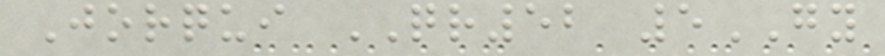Jorqui QR52 5GY
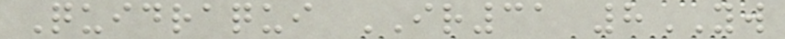Quidraqui IR31 8YW
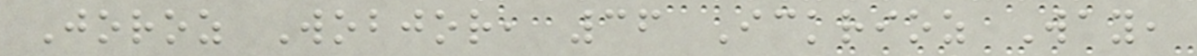Joroz Wobjor, 36 Ickrioz Way,
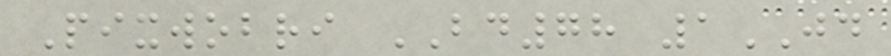Pixwobri BD78 1JD
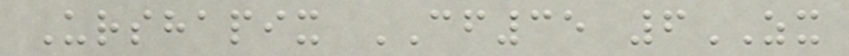Urshapix CF35 6ZX
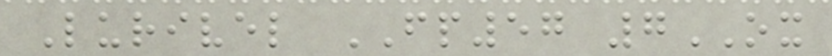Lurivel FP57 7OX
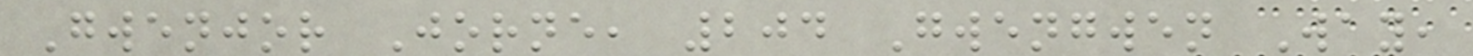Gwenjor Jorne, 204 Gwengwen Way,
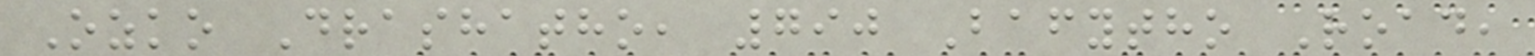Ozko Drashatho, 790 Bafytho Road,
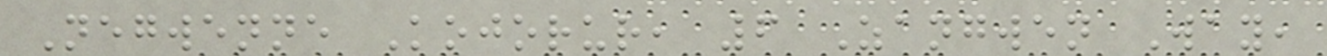Negwenne Kojorur, 6 Zangwen Way,
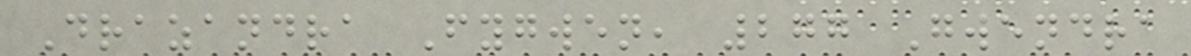Drazandra Fygwen, 277 Gwendra
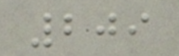209
